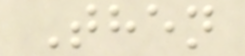Then
